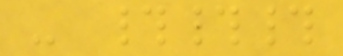- ###
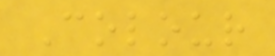Colour
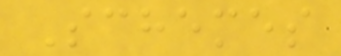Schemes
